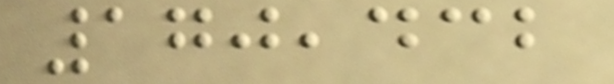170,432
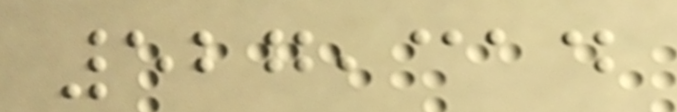527,314
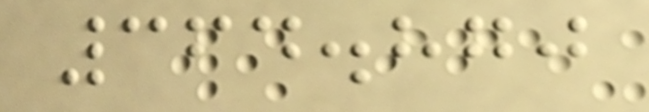364.870
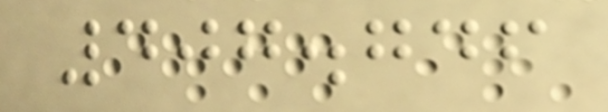407.746
